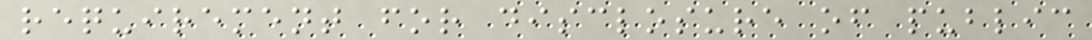requirement for disclosure of public
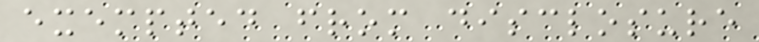exempted from disclosure
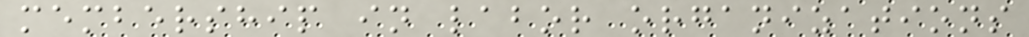membership in labor organizations
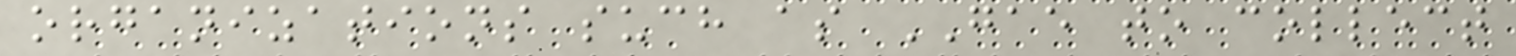organizations such as GAE to collect
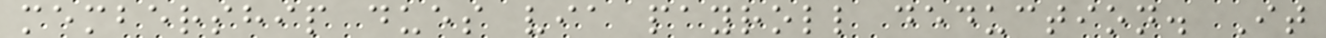membership dues via payroll deduction. It
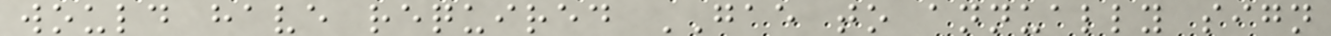would have required GAE to annually sign
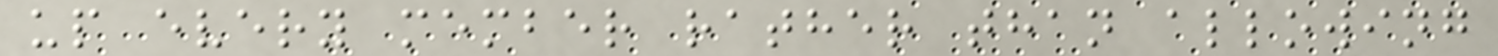up every member rather than allowing
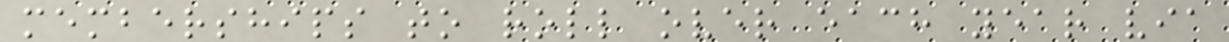memberships to roll over each year via
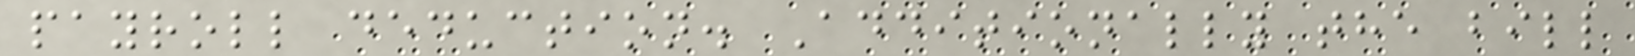payroll deduction. Additionally the bill
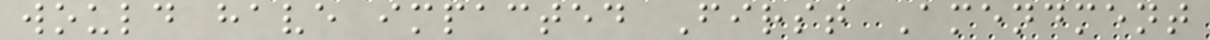would have impacted First Amendment
